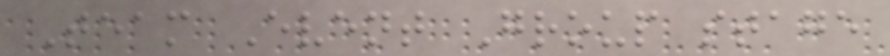Team Event Group stage
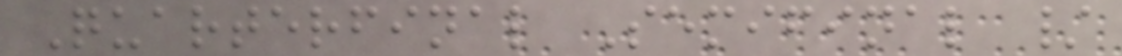Quarterfinal Semifinal /
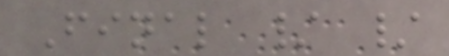Final / /
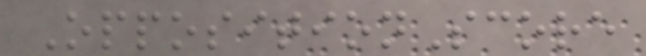OppositionScore
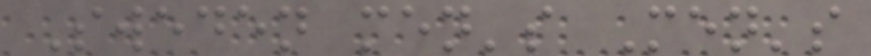Sweden men's Men's
